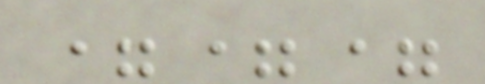===
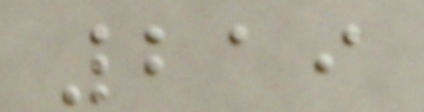219
